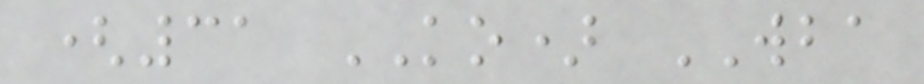(31 KO) WBA
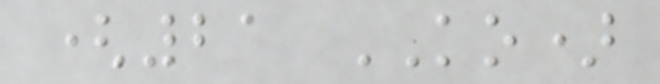(21 KO)
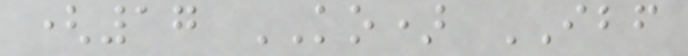(17 KO) IBF
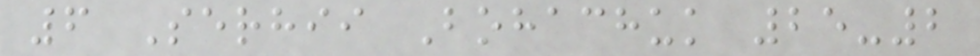6 Serhii Bohachuk 25-2
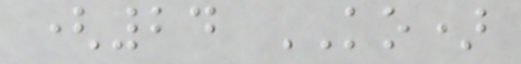(24 KO)
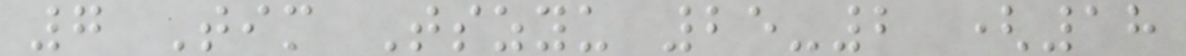7 Tim Tszyu 25-2 (18
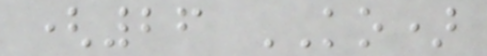(26 KO)
